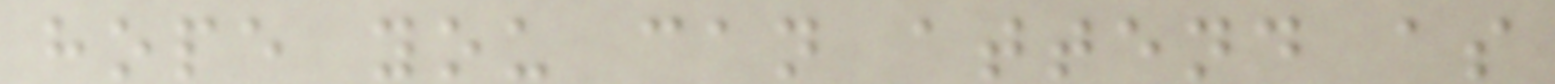hope you can attend as
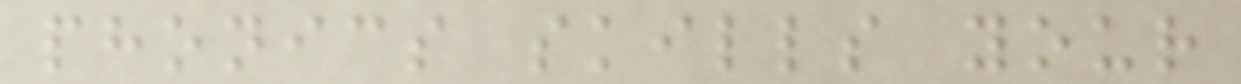phonics skills your
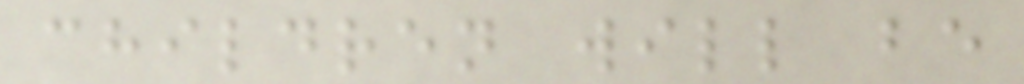children will be
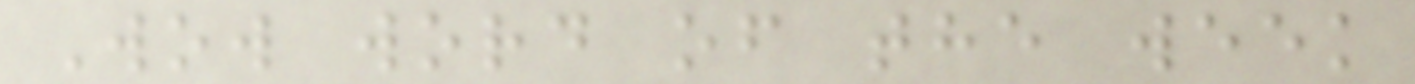Wow word of the week
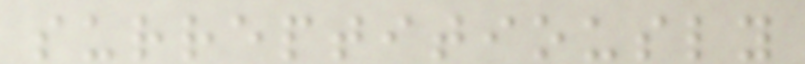surreptitiously
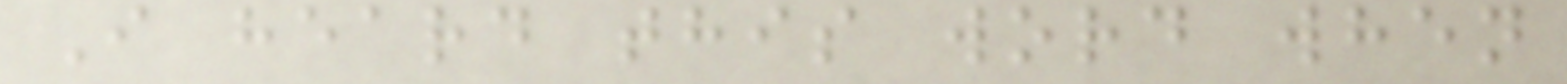I heard this word when
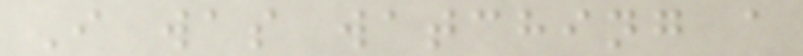I was watching a
